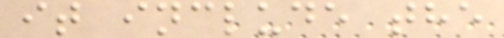it include the
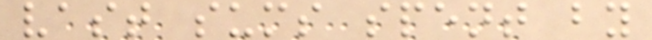vast sums spent by
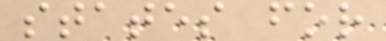states for
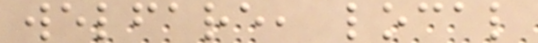welfare, local
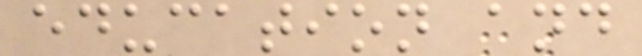education and
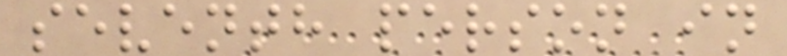seventh person in
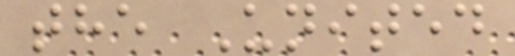the United
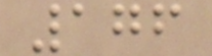176
